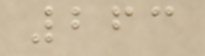263
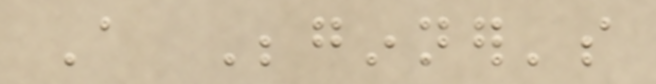A Beginner's
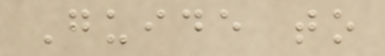Guide to
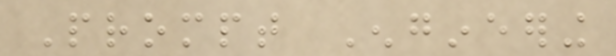Prompt Engineering
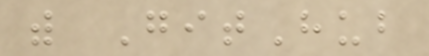with GitHub
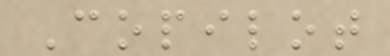Copilot
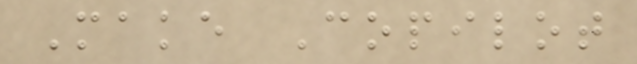Make Copilot
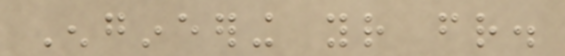Engineering your friend.
